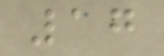17
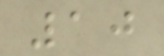10
